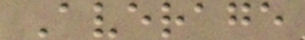Average
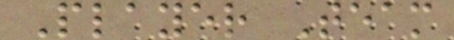Player Team
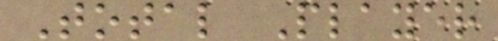Total Player
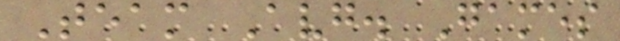Team Avg. Games
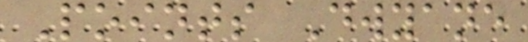Points Dwyane
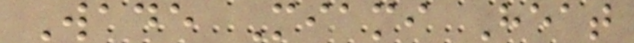Wade Miami Heat
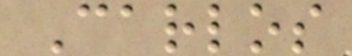Carlos
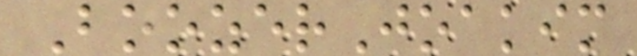BoozerJoakim
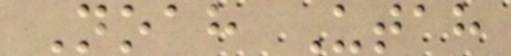Noah Utah
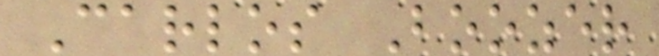Carlos Boozer
